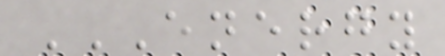ENERGY
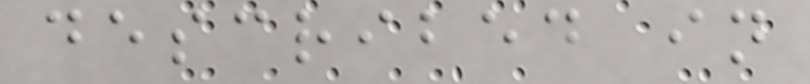described in
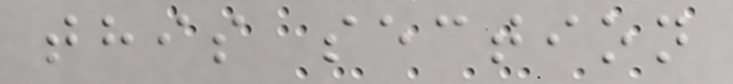this section
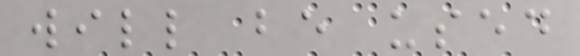will be used
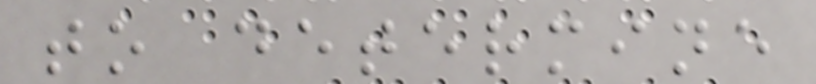to determine
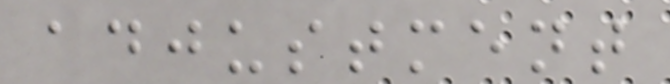adjustment
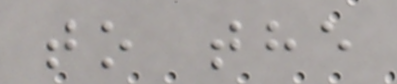to the
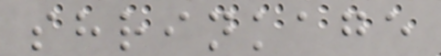shrinkage
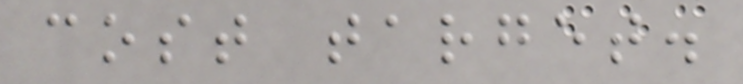cost target.
